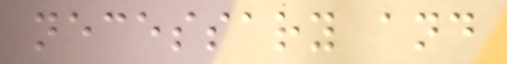necessary and
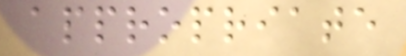appropriate
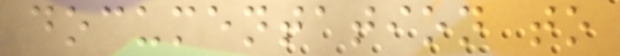documentation to
